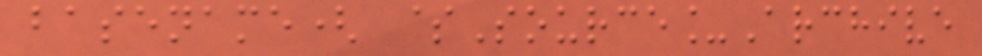basename( $Source_Archive
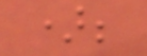);
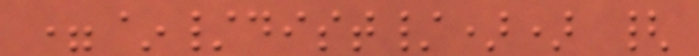=~/dist/)) {
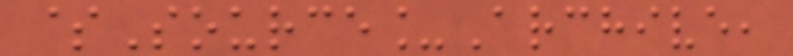$Source_Archive,
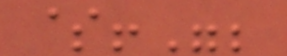$!";
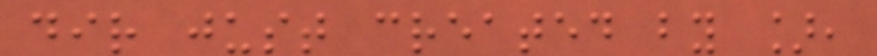dir just created by ],
